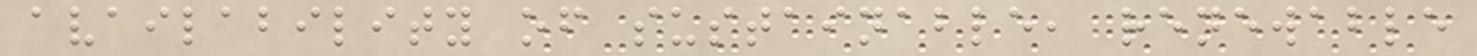availability of sustainable, renewable
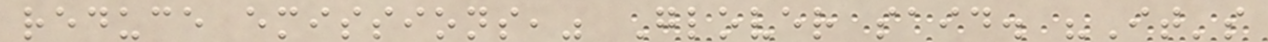reduce emissions," Glover said. "It's
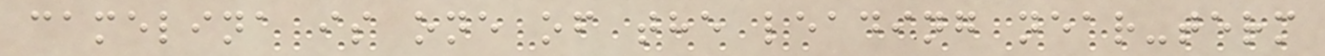camelina is one of the leading near-term
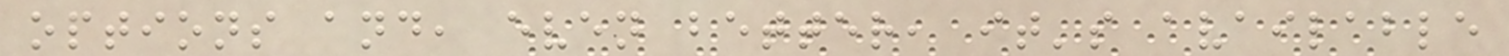options and, even better, it's available
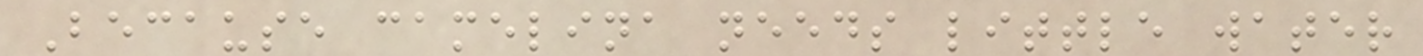Because camelina needs little water
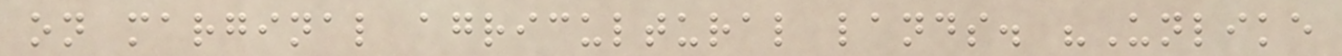on marginal agricultural lands. "Unlike
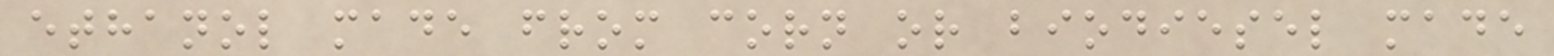ethanol made from corn or biodiesel made
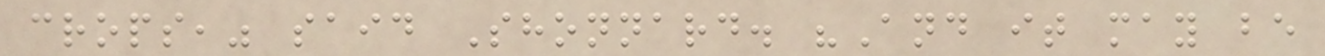crops," said Shonnard. "And it may be
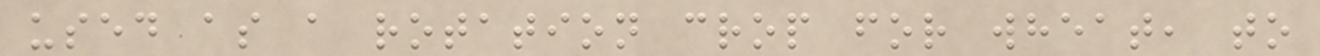used as a rotation crop for wheat, to
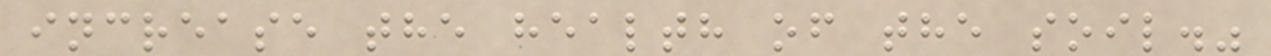increase the health of the soil."
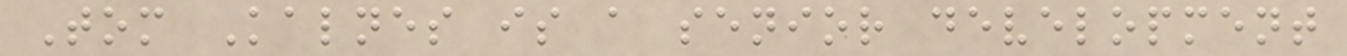Tom Kalnes is a senior development
